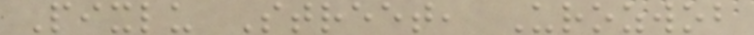Pixlu Street, Urozwob
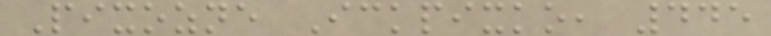Pixozne Ickpixko, 445
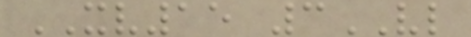XV15 3VL
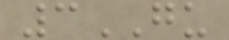3GU
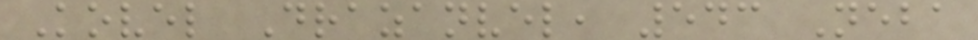Kovel Drazanvel, 543 Neba
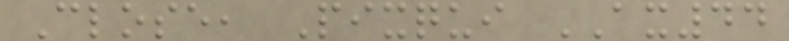Close, Pixqui AX44
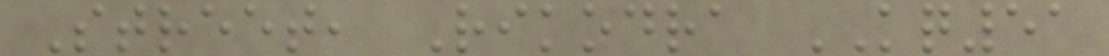Street, Rikodra KQ51
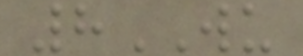8WU
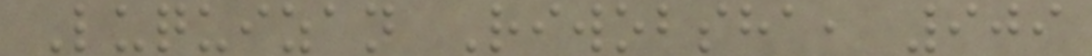Luquizan Riwobsha, 909
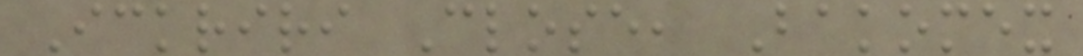Ickriri Close, Bakomex
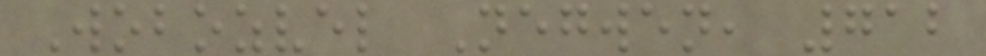Wobozvel Negwen, 712
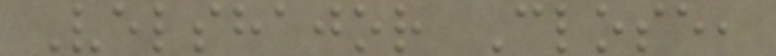Velshajor Close,
